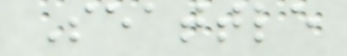Seattle
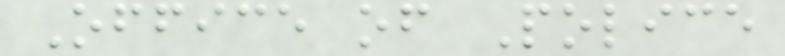Office of Police
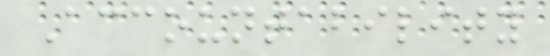Accountability
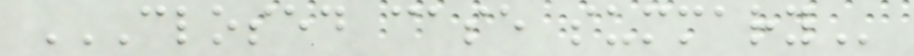CLOSED CASE SUMMARY
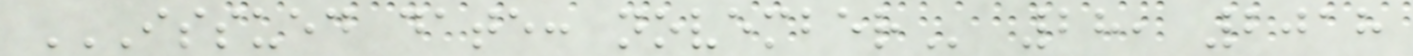ISSUED DATE: NOVEMBER 28, 2018
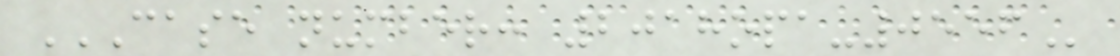CASE NUMBER: 2018OPA-0556
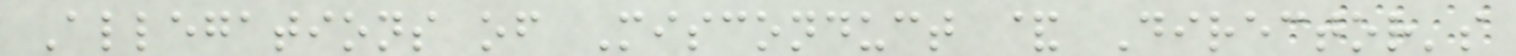Allegations of Misconduct & Director's
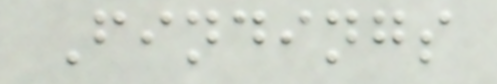Findings
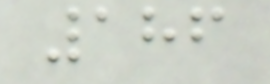186
